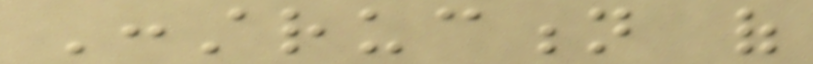Construction of
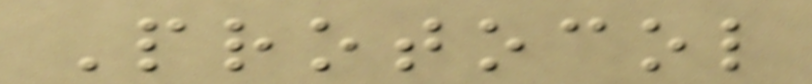Protocol
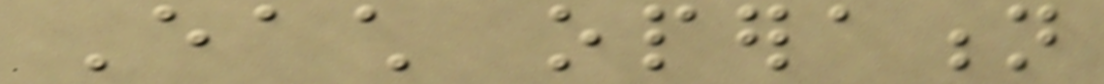Each operation
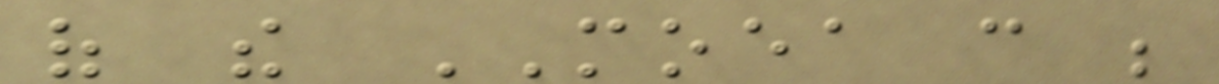of the MOEA can be
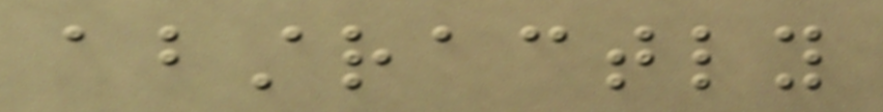abstractly
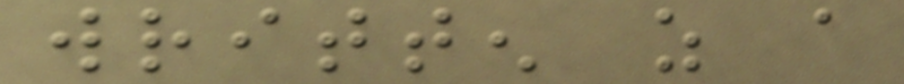written as a
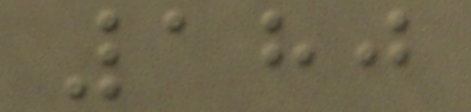180
